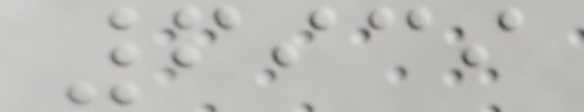6939
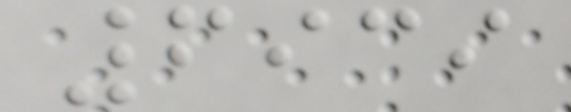6939
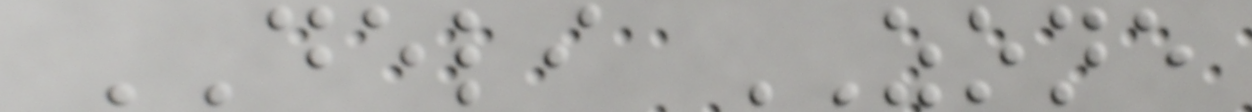DELI ZONE
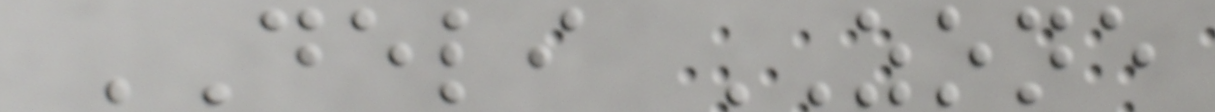DELI ZONE
